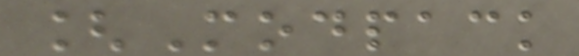[Modpack
